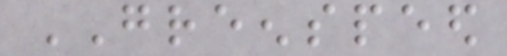GREENSPEED
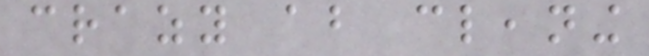crazy about cleaning
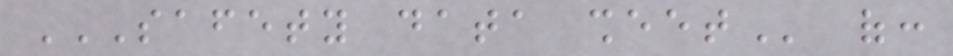SAFETY DATA SHEET of:
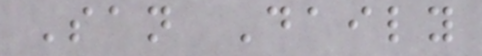San Daily
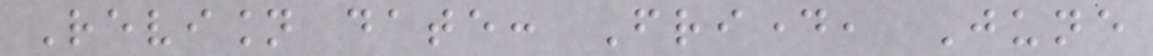Revision date: Friday, June
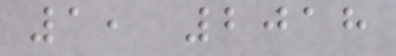1, 2018
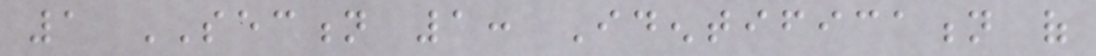1 SECTION 1: Identification of
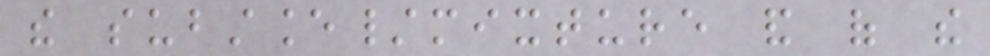the substance/mixture and of the
